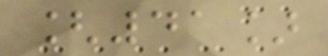[41]
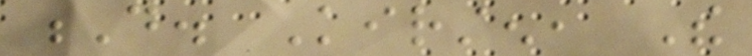D. Kirsten, The
